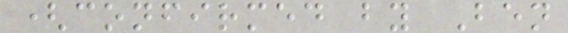(confirmed by Ben
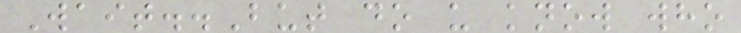Wait..But do u know who
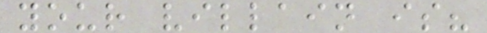your villain is?
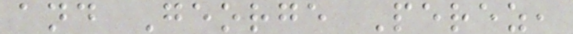and George Perez,
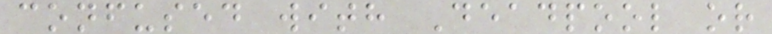confused with Deadpool or
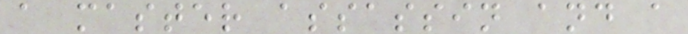a master assassin and a
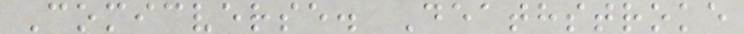Comicverse. Deathstroke
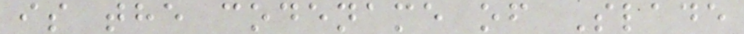is the codename of Slade
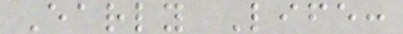Early Life:
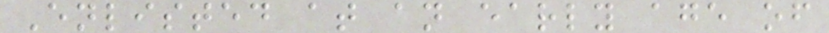Enlisted at an early age of
